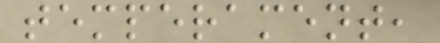temperament,
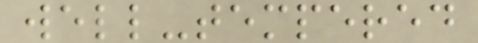well-tempered
